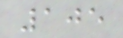105
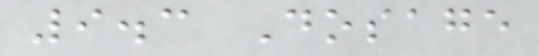9.3 Dosage
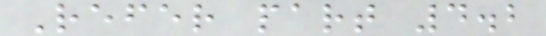Refer part 4.2
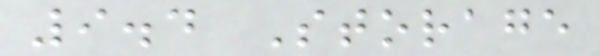9.4 Storage
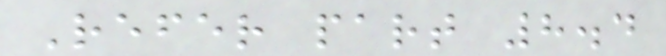Refer part 8.4
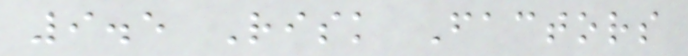9.5 Risk Factors
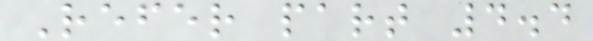Refer part 4.4
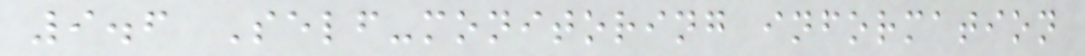9.6 Self-monitoring information
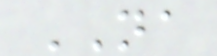NA
